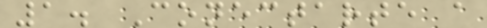1. Conectarte a
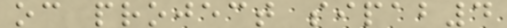oc project sipab4
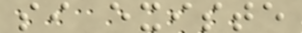si existe
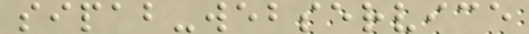sipab-webservice
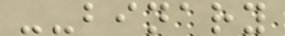--binary
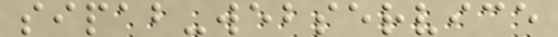sipab-webservice
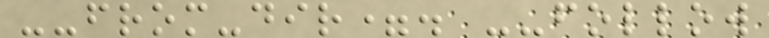--from-dir=. --follow
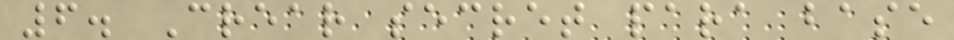6. Crear secret para base
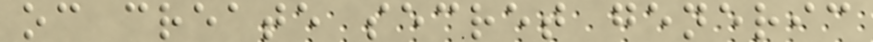oc create secret generic
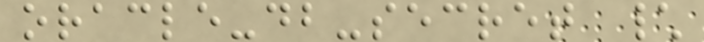oracle-db-secret \
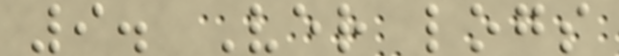9. Ver logs
